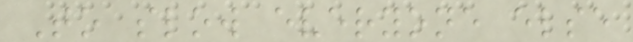To slow everyone else
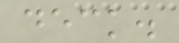deck.
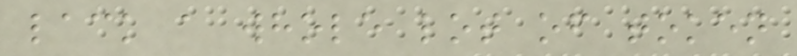lack a whole lot of token
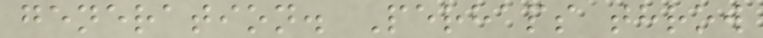generation. Perhaps throw
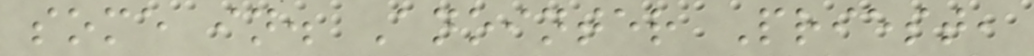some in. Anointer Priest,
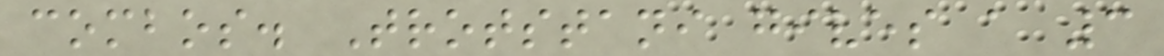combos. Trotstani gives a 3
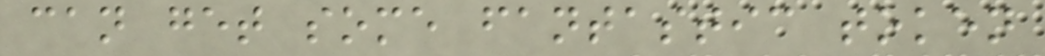can get some fantastic token
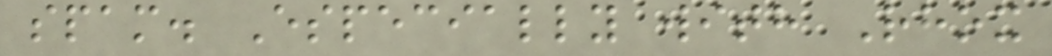spam. Especially with Rhox
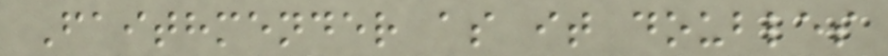Faithmender as it doubles
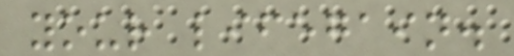your lifegain.
